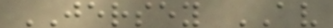JERSEY AV
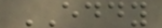EDDY
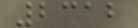2312
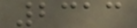2313
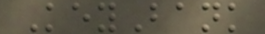KeyBank
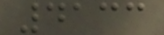4133
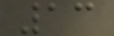13
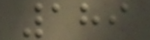189
